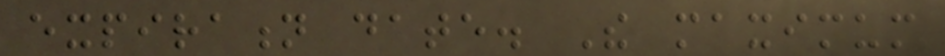expiration date. The maximum
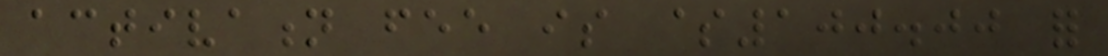activation fee is $100.00 for
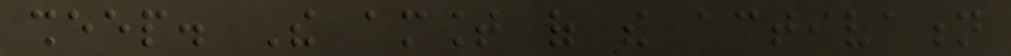sheep. The amount of the activation
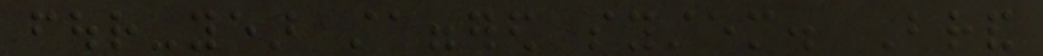four-year staggered system. Brand
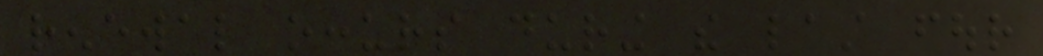renewal occurs during the last four
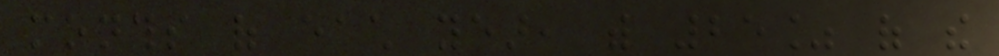months of each year, with 25% of the
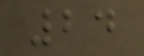24
